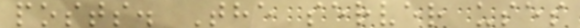posts. The server uses
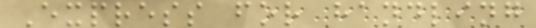Express for handling
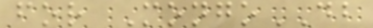for MongoDB
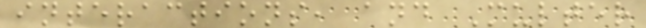interactions, and Multer
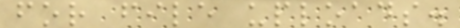for file uploads.
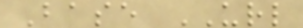Base URL
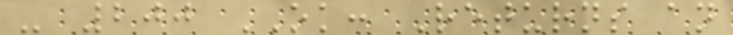- 200 OK: Returns an
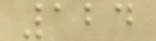124
